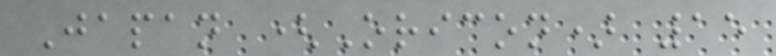Japan (Oricon) 15
